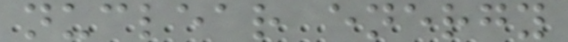nuclear energy
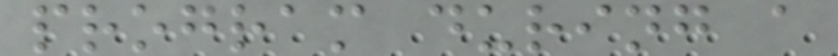program during a
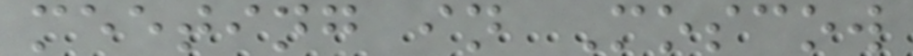meeting in Moscow
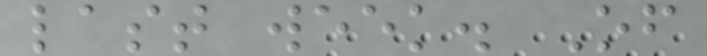last week. Of
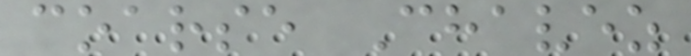coarse Chavez
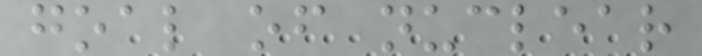goal of nuclear
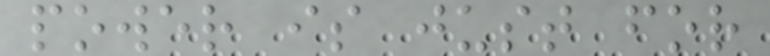power is just for
